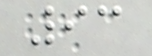93
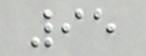95
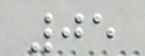05
